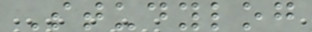Studylog
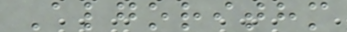Algorithm
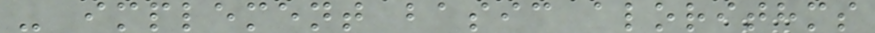- implement basic alorithms
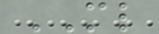ML
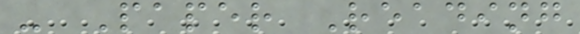- Paper Reading
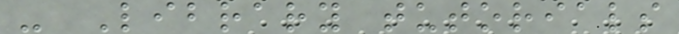- Library tutorials
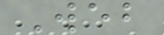Web
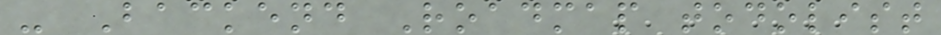- Backend Roadmap todolist
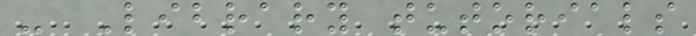- Library tutorials
